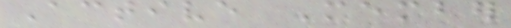Active Member
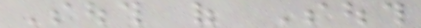South of South
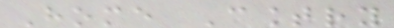Home Country
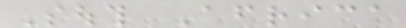South Africa
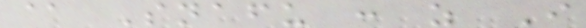@ Snafu : as I
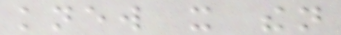knew it then
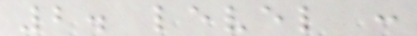2. level :
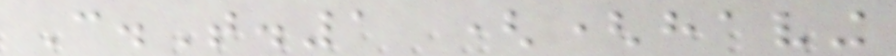C.T.1 ((having
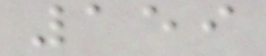159
